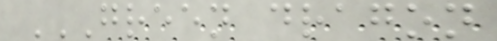GREEN DRAGON
